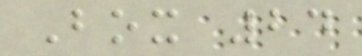Box 24
